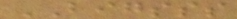BIGSSS
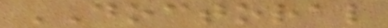DOCTORAL
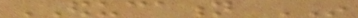EDUCATION IN
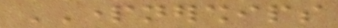PARTNERSHIPS
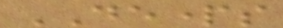DEPARTS
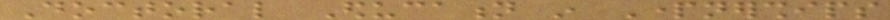Doctoral Education in Partnerships
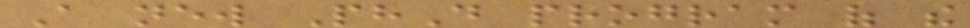A new PhD program of the
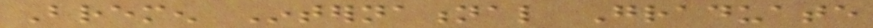Bremen International Graduate
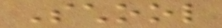School
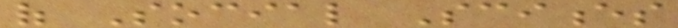of Social Sciences
